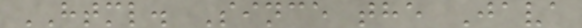HTML. Since the Java
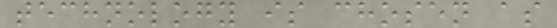technology is chosen as
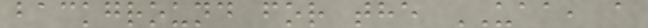background for the UAA, a
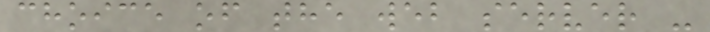choice of the web server -
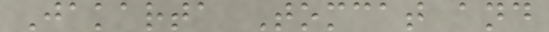Jakarta Tomcat and
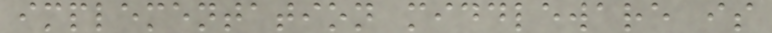implementation middleware is
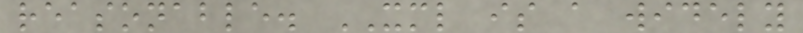reasonable. XML is a widely
